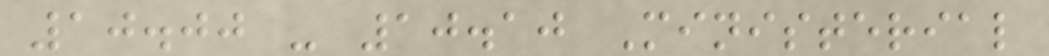10.00 - 10.10 Ministerial
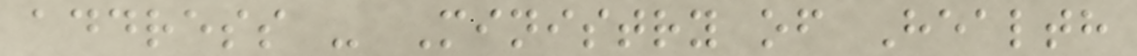address - Ministry of Health
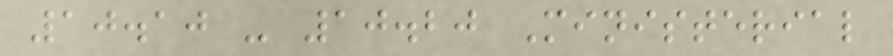10.10 - 10.20 Ministerial
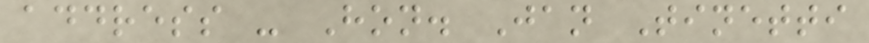address - Hon. Jan Tinetti
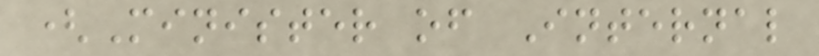(Minister of Internal
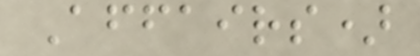Affairs)
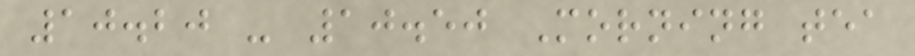10.20 - 10.50 Morning tea
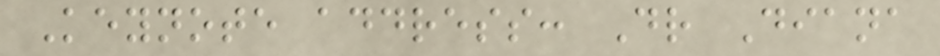Keynote address: Dr Diana
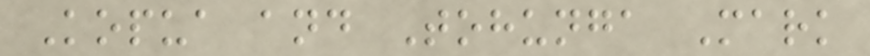Kopua and Tohunga Mark
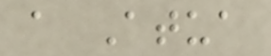a Atua
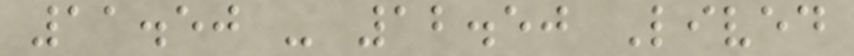11.50 - 12.50 Lived
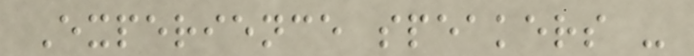Experience speakers -
